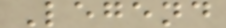Legend
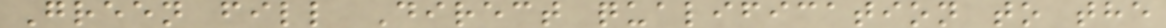Green fill Direct qualification to the
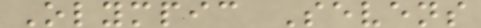Olympic Sevens
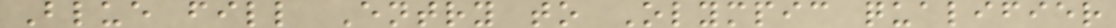Blue fill Entry to Olympic qualifier
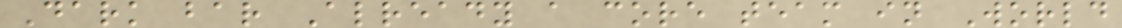Dark bar Already a core team in World
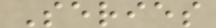Series
